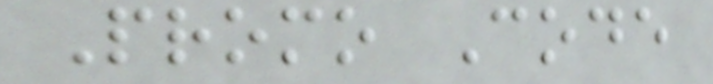Promo Code
